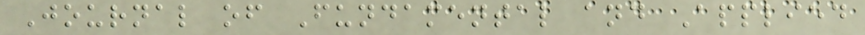Journal of Fundamental and Applied
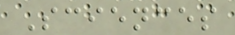Sciences
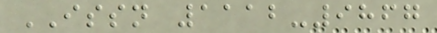ISSN 1112-9867
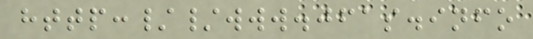http://www.jfas.info
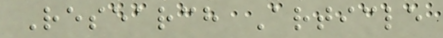Research Article
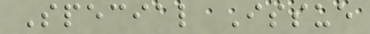Special Issue
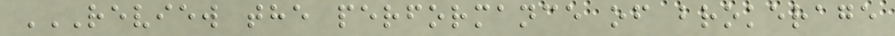REVIEW THE PERFORMANCE OF BROKERAGE
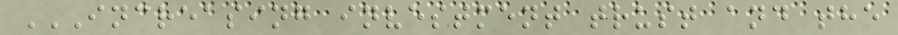INCREASING INVESTMENT TRUST AND THE
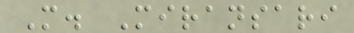M. Miransari
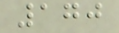170
